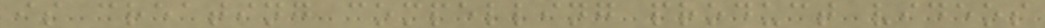is creating compelling product videos
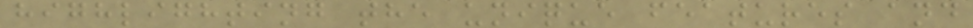highlighting the unique features and
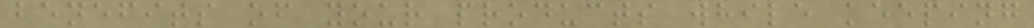benefits of your products while keeping
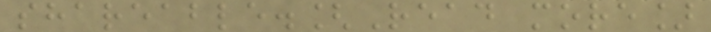shareable.[Read more]
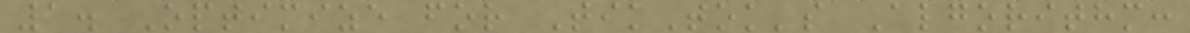1. Optimize for TikTok's Algorithm:
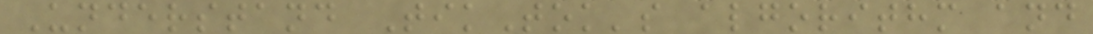Understand TikTok's algorithm and
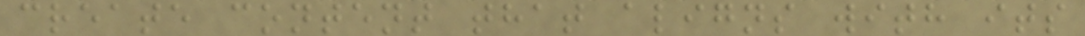create content that aligns with its
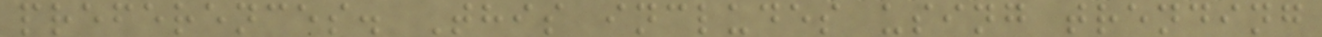preferences. This includes using trending
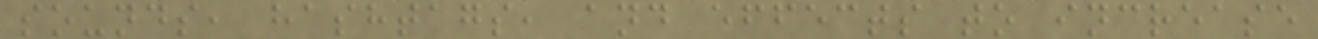sounds, hashtags, and effects to increase
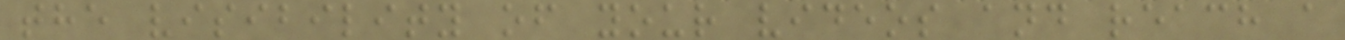the visibility of your videos and reach a
